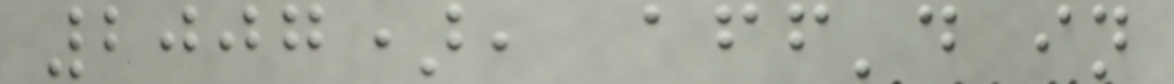2007), aff'd in
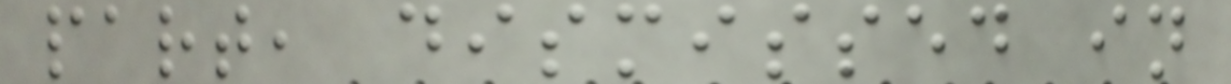part, dismissed in
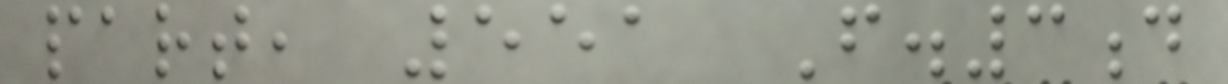part, 551 F.3d
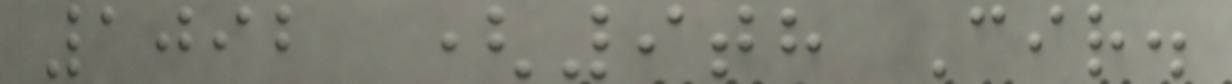1092 (9th Cir.
